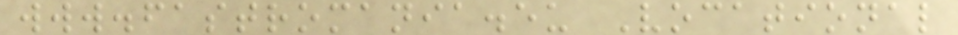www.fastromania.eu Vocational
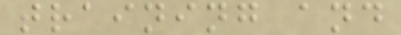training and
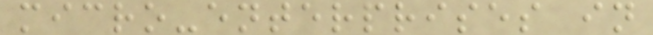micro-enterprises in
